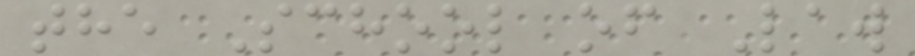the School of Law
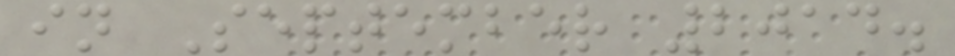in September 2014.
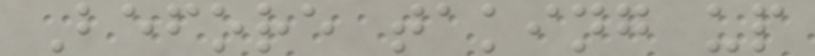Before taking up
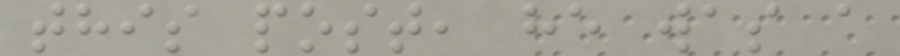this post, he was a
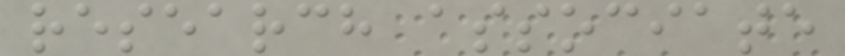research associate
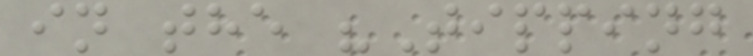in the "Tipping
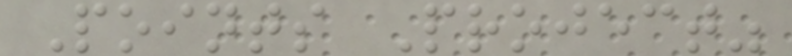Points Project"
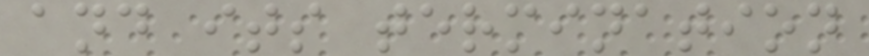and its termination
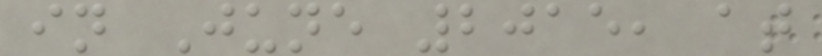in June 2015, at
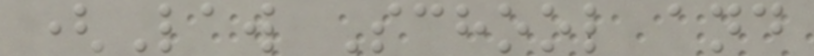(Law School and
